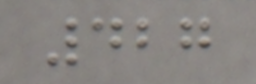427
